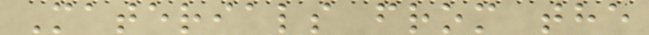Materials from the
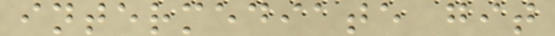intermediate git
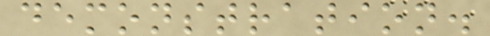demonstration.
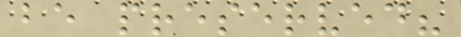be preserved?
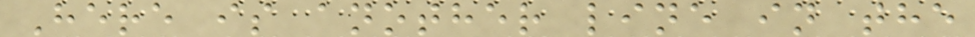Here is another line in the
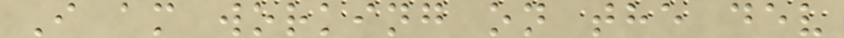I am working on the dev
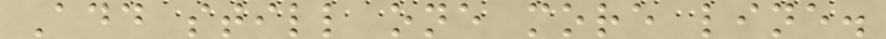Add still one more line.
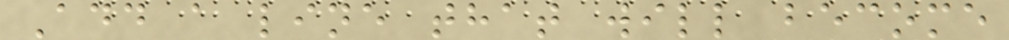Add a line that will become
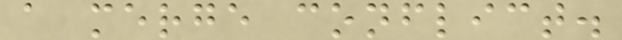a merge conflict.
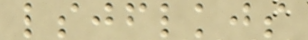lsjflkjs
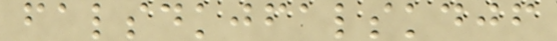falsdkjfalskdjf
